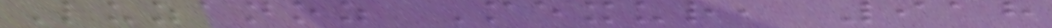Luzanoz Mexur, 918
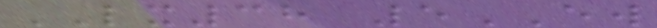LX38 5EW
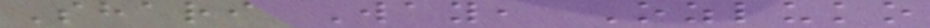Shari Way, Ozluko
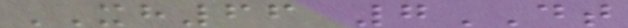XH66 7DT
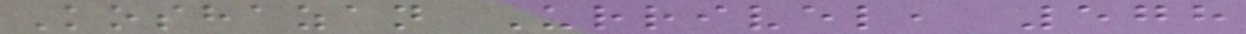Koshazan Urrivel, 578
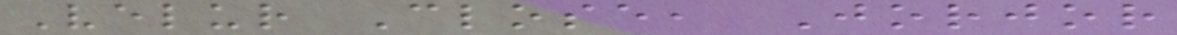Velur Close, Jorjor
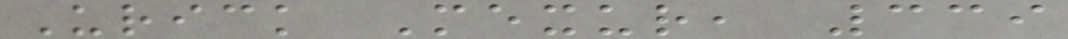Urick Mexur, 339
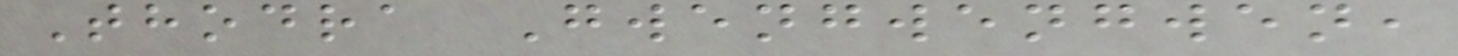Thodra Gwengwengwen,
